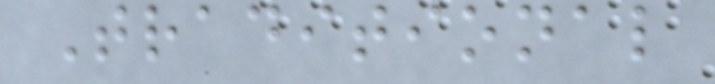Traditional
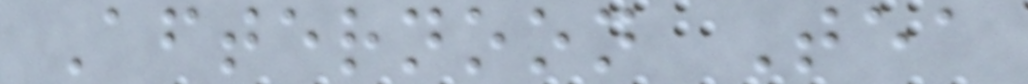Afternoon Tea
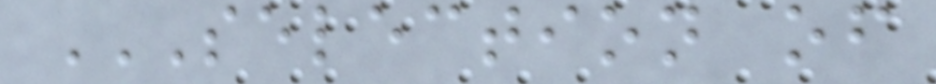SELECTION OF
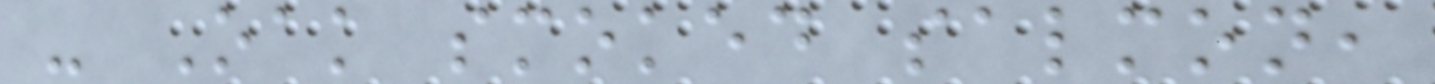- Oak smoked salmon,
